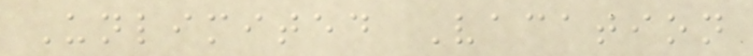Unlimited Vacation
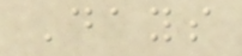Days
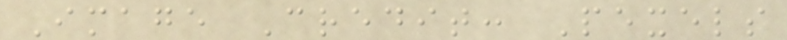Image Credit: Pexels
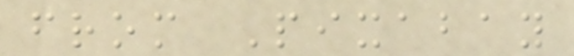from Pixabay
